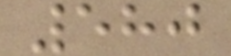580
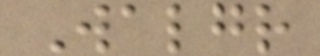Walgr
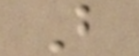B
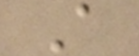A
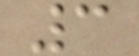3
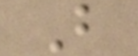B
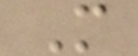M
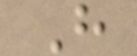H
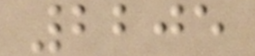2205
